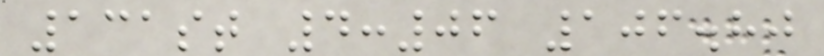131st 4:06 106.80
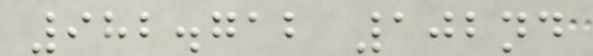982.712 102nd
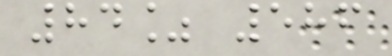84% 586
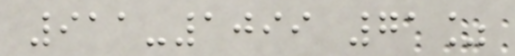911-1099 71%
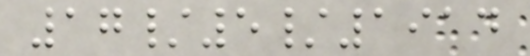17/5/1914
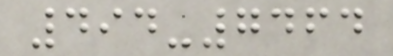494-7464
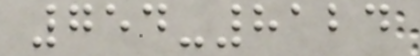754-8124
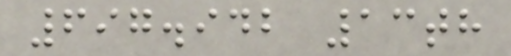697.942 13th
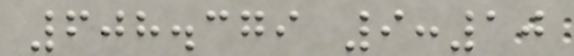608.379 9:10
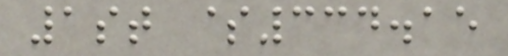1st $334.15
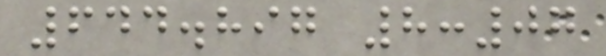644.897 8:07
